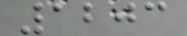1203
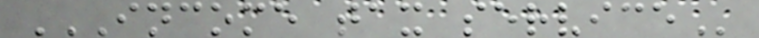INCOME TAX SERVICE
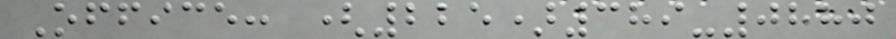Office: (225)389-0880
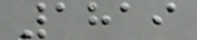1819
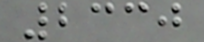2330
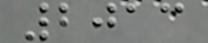2013
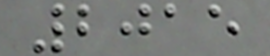2015
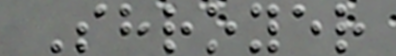Shroyer
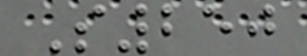S250
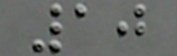10
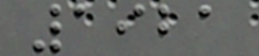1921
